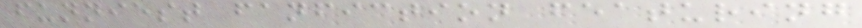funniest fanfiction featuring
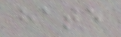hate
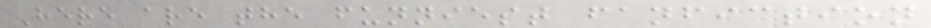Here are the funniest fanfiction
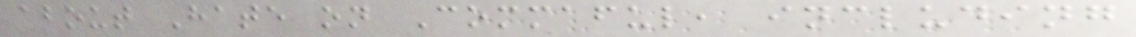about Hate on Commaful, including
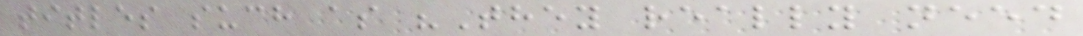titles such as "They really need
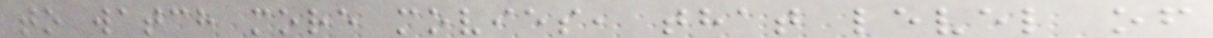to watch more movies, that level of
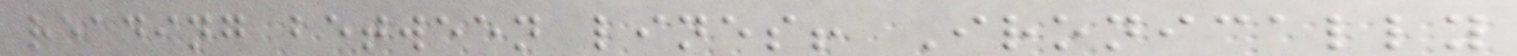reading between lines! Ironically
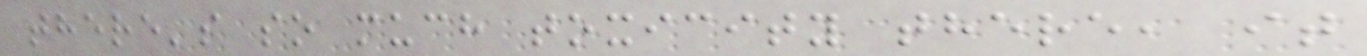there's so much toxicity there, it
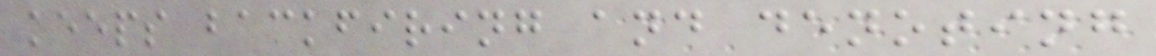keeps backfiring and denoting
